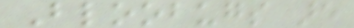Bloobugs are
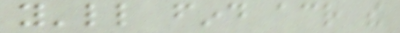you'll find across the
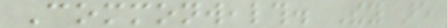Commonwealth. They are
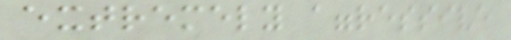extremely aggressive
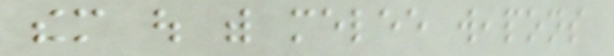them out with melee weapons
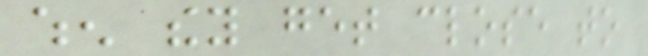when they get close to
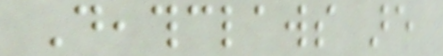Deathclaws are
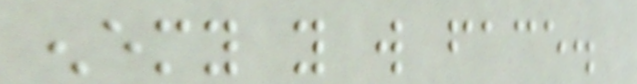enemy you will face.
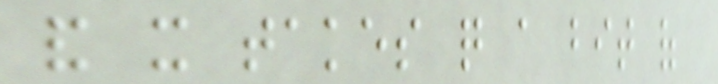and it takes quite a bit of
